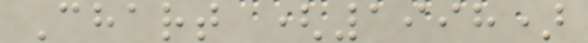Chart (1998)
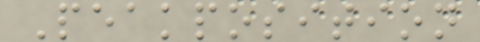Peakposition
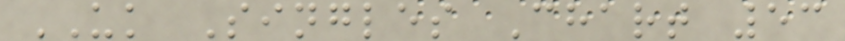UK Singles Chart 53
